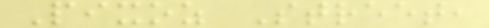Pixoz Street,
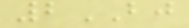2BJ
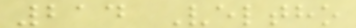214 Veltho
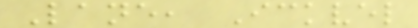Lane, Ickvel
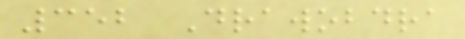352 Drawobdra
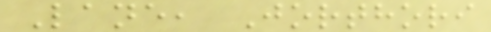Lane, Jorthori
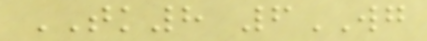TK8 6WG
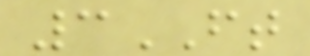3FT
